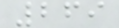269
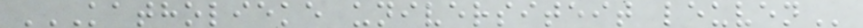KATHOLIEKE UNIVERSITEIT LEUVEN
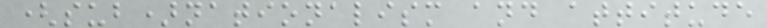(sub)nationalism and attitude
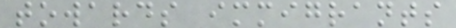towards immigrants
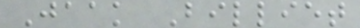Jaak Billiet
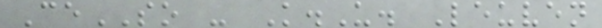CeSO - K.U. Leuven
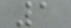1
